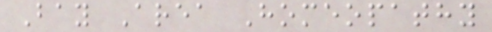Bay Area Homeopathy
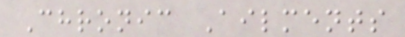Chronic Ailments
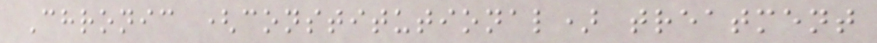Chronic (constitutional) treatment
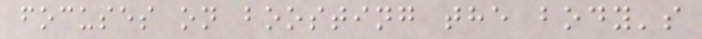focuses on boosting the body's
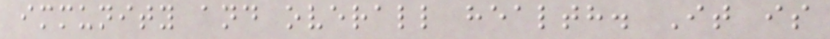immunity and overall health. It is
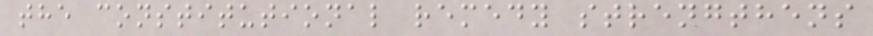the constitutional remedy strengthens
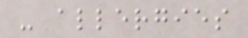- allergies
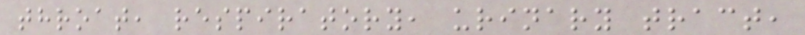throat, respiratory, urinary tract,
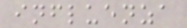influenza
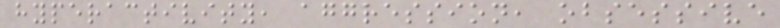hyperactivity, aggression, obsessive
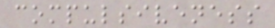compulsiveness
